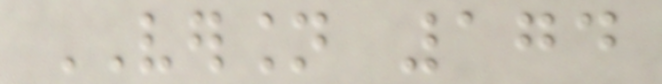VERSION 174
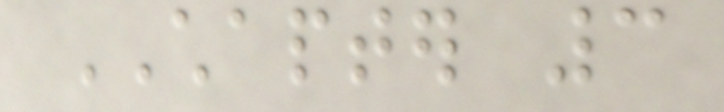CHAPTER 3
